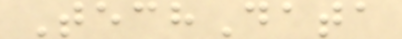TechData
